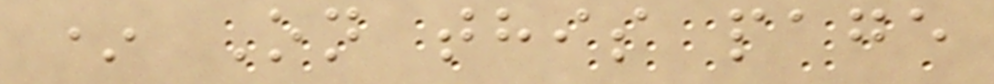* On this page
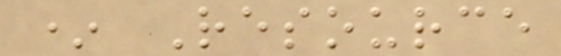* Resource
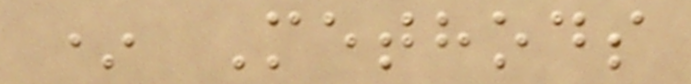* Methods
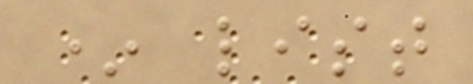* list
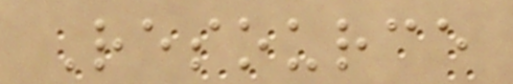Resource
